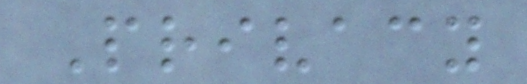Privacy
